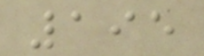195
